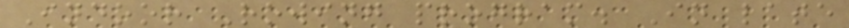Indoor Rowing program. In late
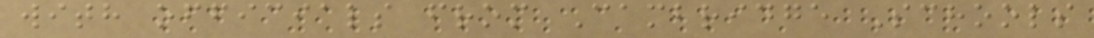with officials from Cambridge Schools
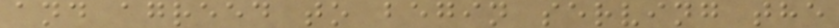and agreed to begin serving the
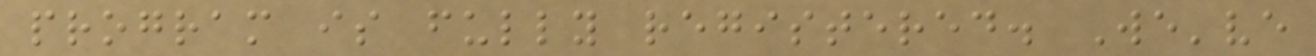program is fully registered. We've
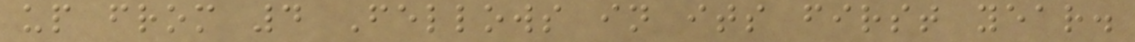up from 4 Fellows in its first year.
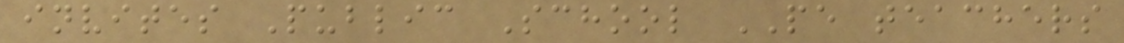invites Public School PE teachers
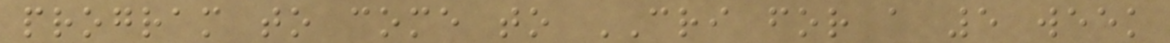program to come to CRI for a 5 week
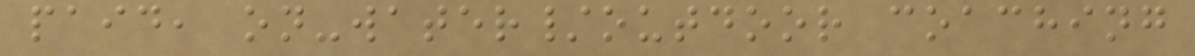paid, on-water/outdoor coaching
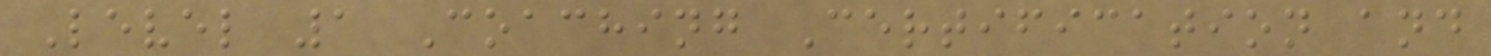Level 1 Coaching Certification and
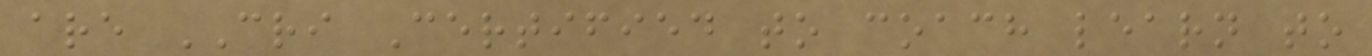are CRI Certified to coach learn to
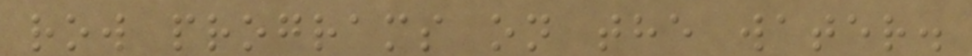row programs on the water.
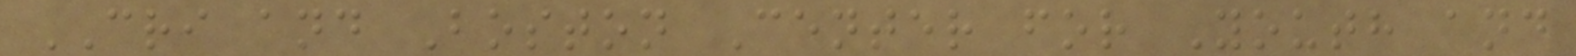CRI and Boston Center for Youth and
